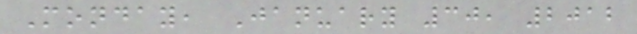Monday, January 30, 2012
